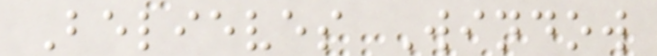Believes Window
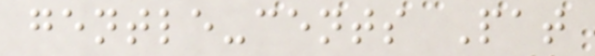gentle-cents Pat
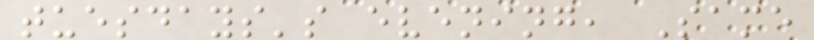tuesdays's evening, Same
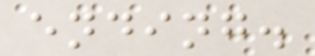ending.
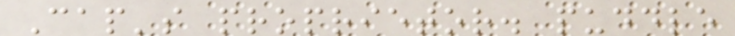Cap's proprietor. puddle
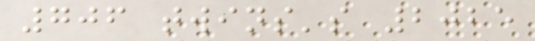706 twins's 2025
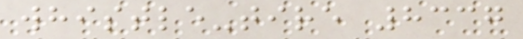whistle-tire 8337
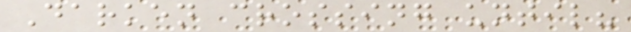Darken crossing until?
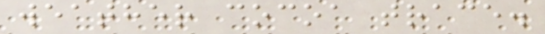weather cocoa trace.
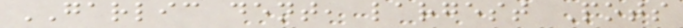GARLIC dent, largest Pots
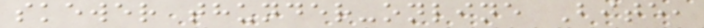skewer thunder-online Bite,
